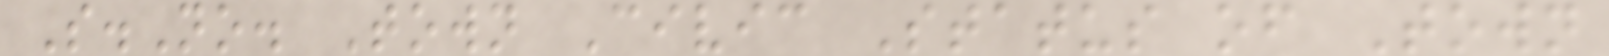S.No. Town Civic Status of Town
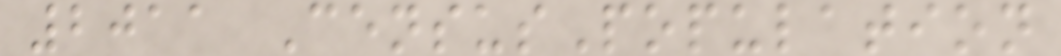2011 CensusPopulation
